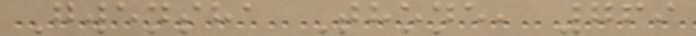Gwensha Thone, 769
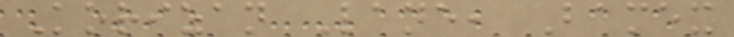Korizan Lane, Bamex
